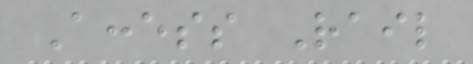Access Rail
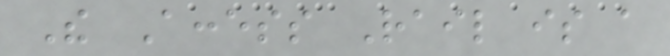The Access Rail is a
